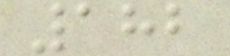182
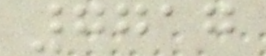7717
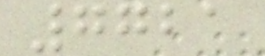7721
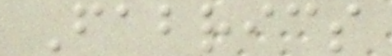Fabrics
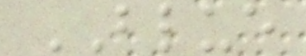BLUE
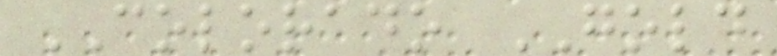COLORADO GOLD
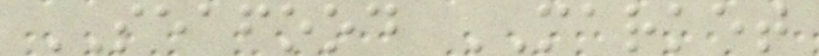SEAFOOD MARKET
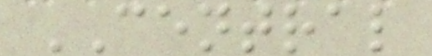CENTRAL
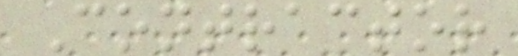Contractor
